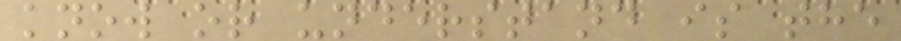know or understand is the
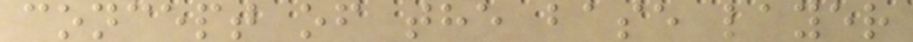concept of the base layer
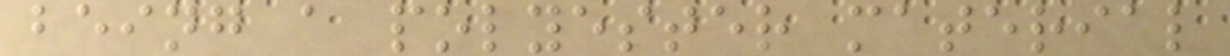being a polyester material
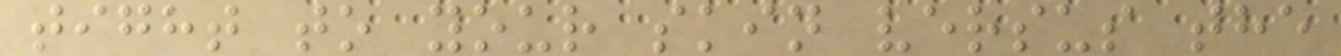tight to your skin versus the
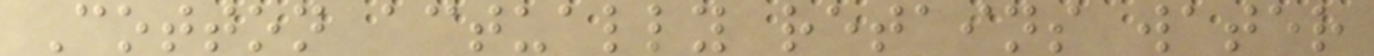Cotton actually retains water
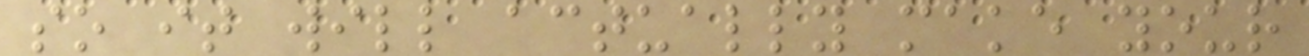so it will actually make your
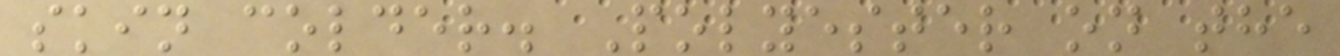skin colder. Polyester on the
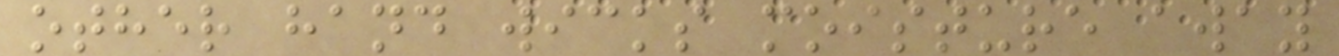other hand wicks moisture away
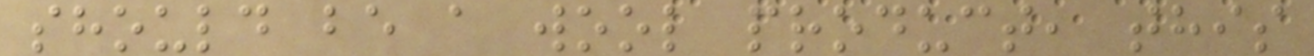should be a wool product, this
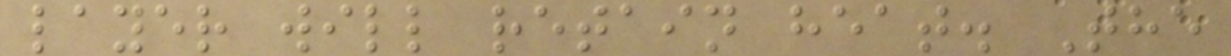layer will retain heat. The
